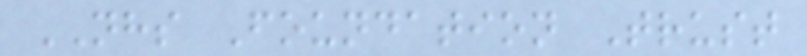NHS Foundation Trust
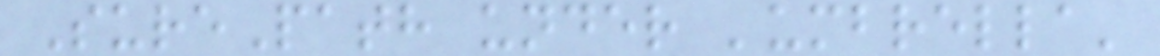SurePath under 'umbrella'
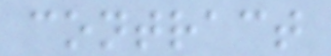contract
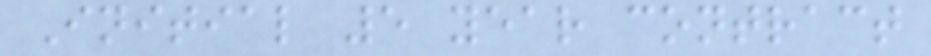Initial 5 year contract
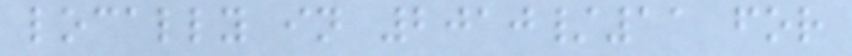locally in 2010/11 for
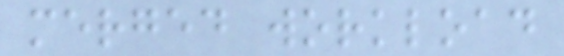merged workload
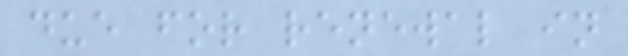due for renewal in
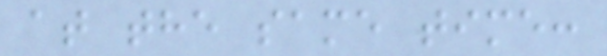at the same time:
